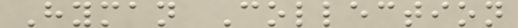Hyman Collection
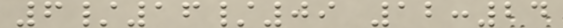6/16/09 12:24
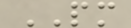PM
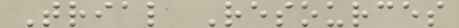Trial Resources
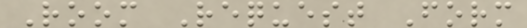Room Request Form
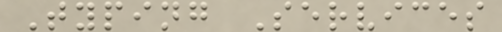Typing Services
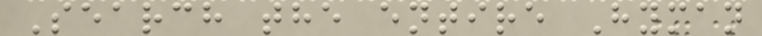Search the entire Hyman
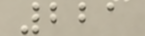221
